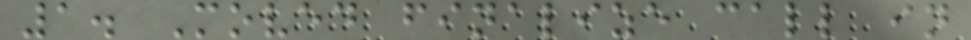1. Moved finalize call in
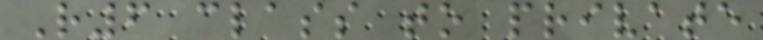R6 class to private
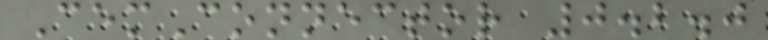CemConnector 0.2.0
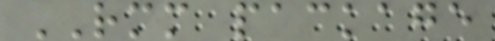RMM package
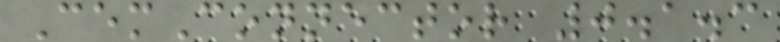CemConnector 0.1.3
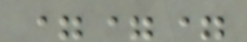===
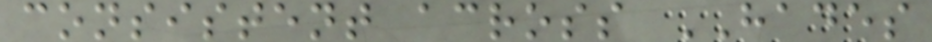consistent across HADES
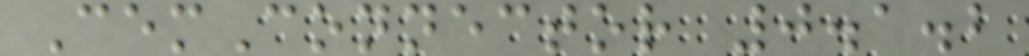CemConnector 0.1.2
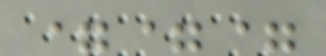===
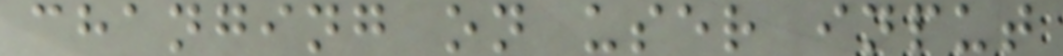changing on user input
